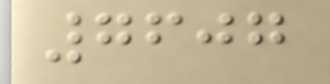7607
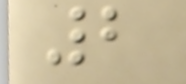2
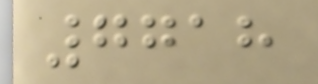7718
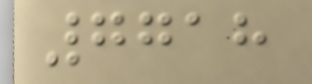7718
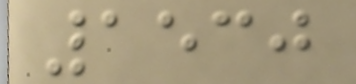1530
